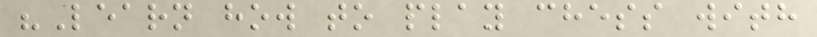"Learn how to play chess with
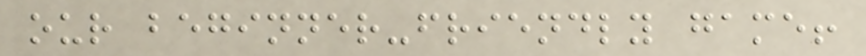our beginner-friendly game!
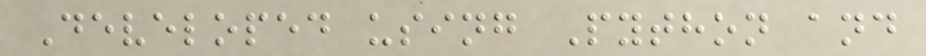Developed using Python and
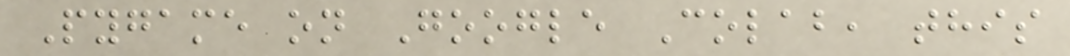Pygame on Google Colab, this
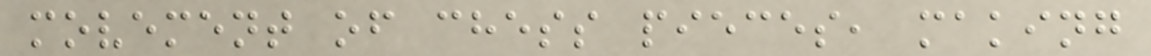movement of chess pieces, making
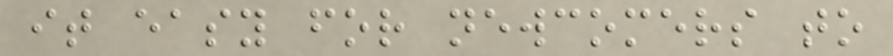it easy for newcomers to
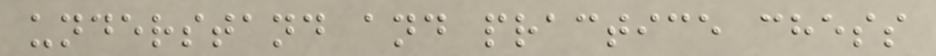understand and practice chess
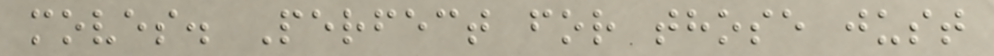moves. Perfect for those just
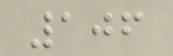106
